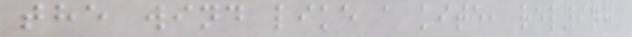the wind like a kite, relying
